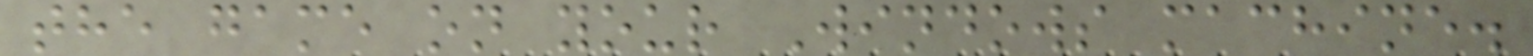the game on your Windows machine.
